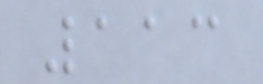113
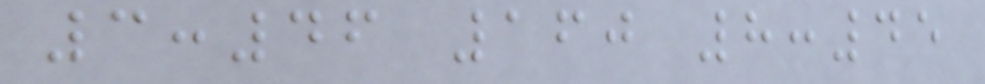3:46 160 8:45
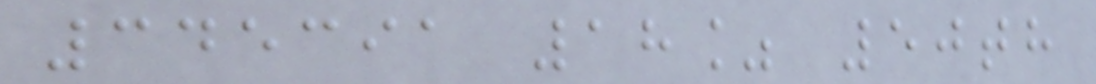345391 18% 50th
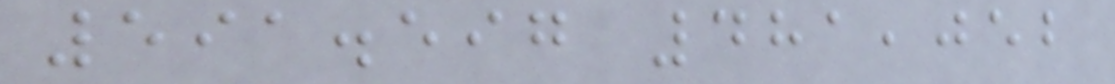591.597 481,052
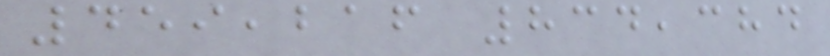459,216 834,384
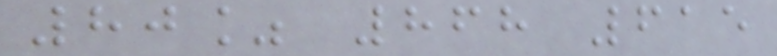80% 868 615
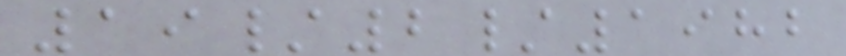19/2/1982
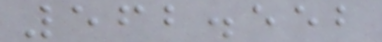562.552
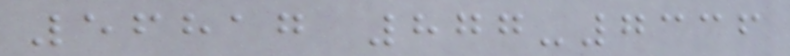56817 877-7336
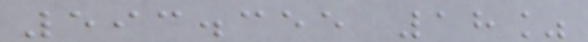593.355 18%
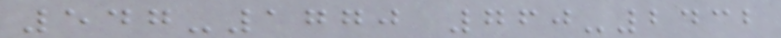547-1770 760-2432
